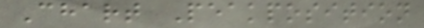Chart Peakposition
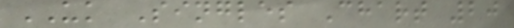UK Singles Chart 20
